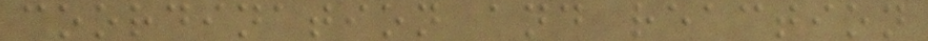coordination and reaction
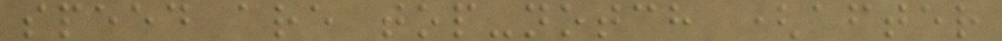speed are top-notch (after
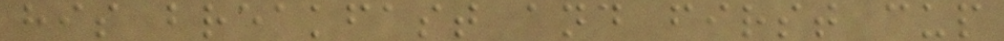his breakfast and first cup
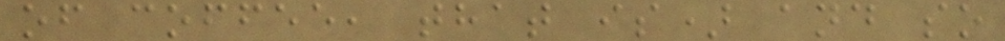of coffee, that is) and so
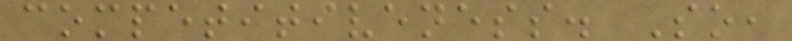competitiveness. So,
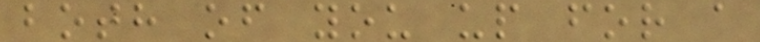both of you up for a
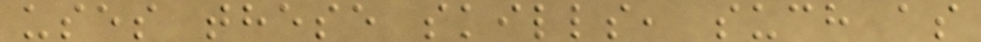uses these skills, such as
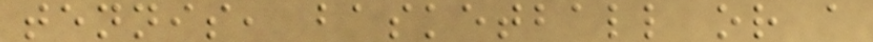tennis, basketball or a
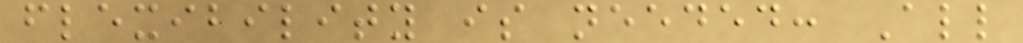flexibility is needed: All
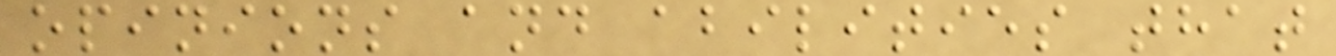opinions and abilities that
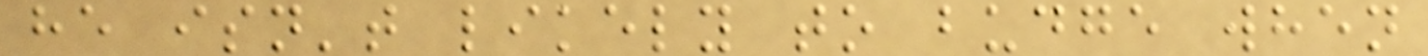he isn't likely to budge when
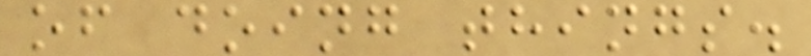of doing things.
